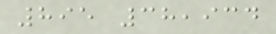895 38,934
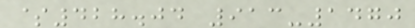$428.04 913-1470
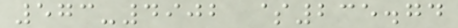573-4902 $235.74
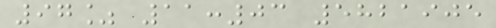97% 11:03 5821905
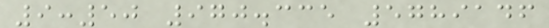9:50 970.335 5789146
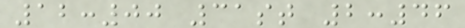12:00 31st 2:46
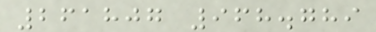261807 968.789
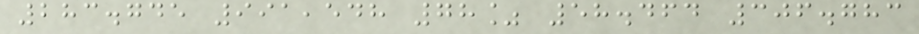283.745 991,548 78% 58.464 306.783
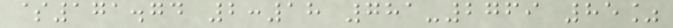$171.74 2:18 781-2769 85%
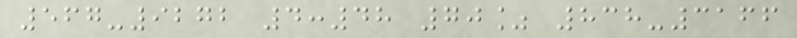567-9272 4:48 70% 838-3166
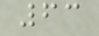63
